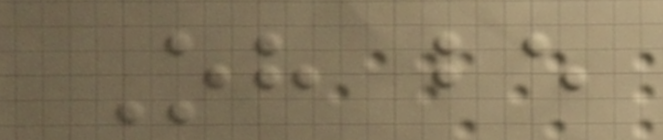Oh be
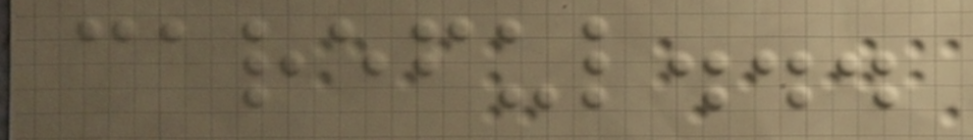careful...
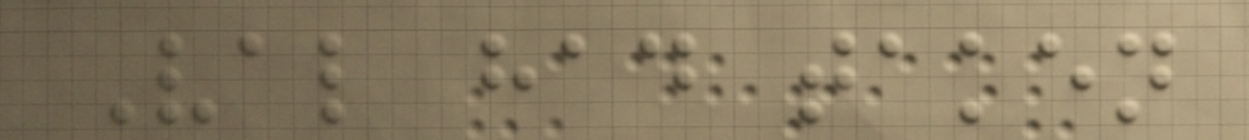Val had taken
